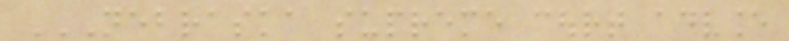NEBRASKA SUPREME COURT ADVANCE
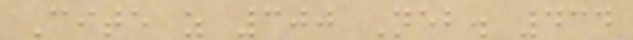Cite as 300 Neb. 434
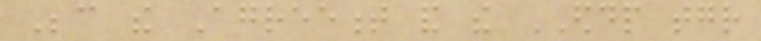Because the Agreement and the EDDP together
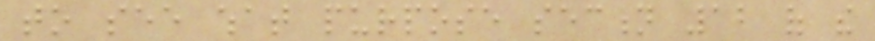to see what purpose section 12 of the
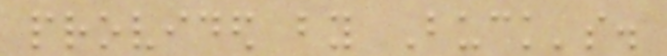provided by Buck's.
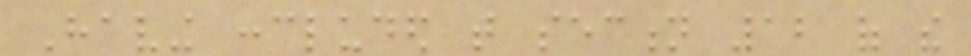Having concluded that section 12 of the
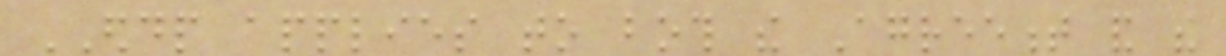EDDP applies to both the Agreement and the
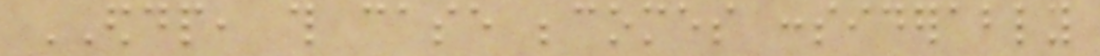EDDP, this case becomes considerably
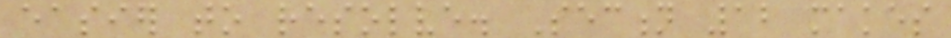easier to resolve. Section 12 makes
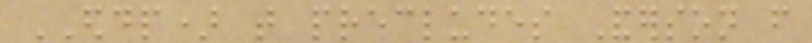EDDP) that precludes Anderson from
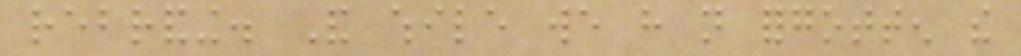rebranding. And while we have not forgotten the
